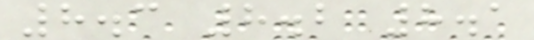8.3 8.2 8.1
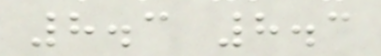8.3 8.3
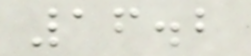16.2
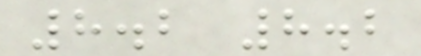8.2 8.2
